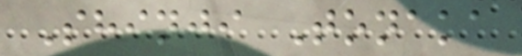Shinji Tonaka
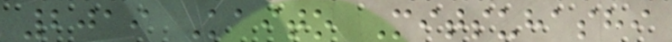2019 Kaito Mitsuhashi
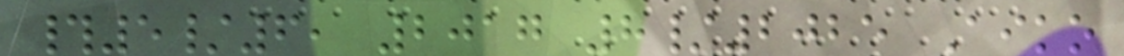#5/6, 2017 8/2025 Aiko
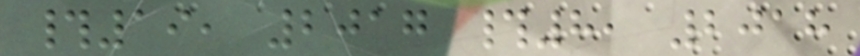#19, 2017 #8, 2018
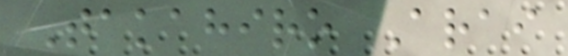Takahiro Arai
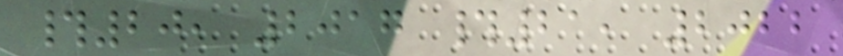#20, 2017 #21, 2022
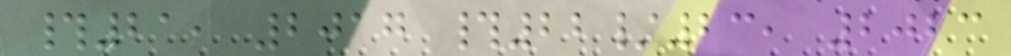#21, 2017 #22/23, 2023
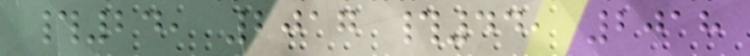#24, 2017 #44, 2018
